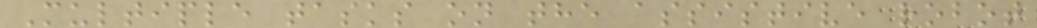Multiple tasks on the assistive robot
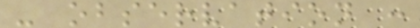- observation :
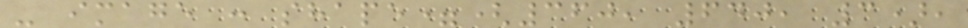- image : shape=(360, 640, 3),
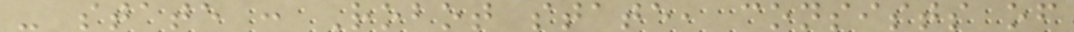- state : Robot state, consists of
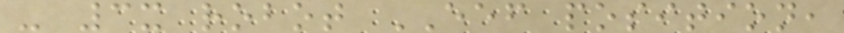- 3x robot EEF position,
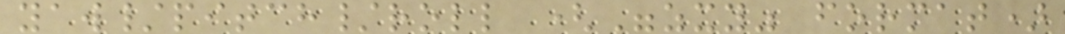yaw/pitch/roll ("zxy" format)
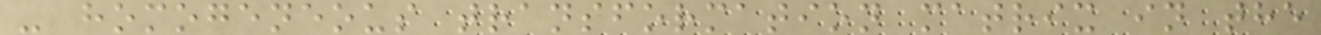- homogeneous transformation matrix in the
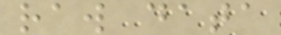raw data
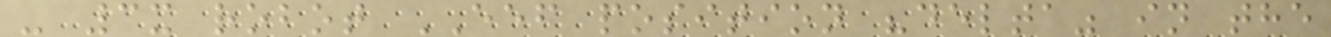- 3x robot EEF position "delta" in the
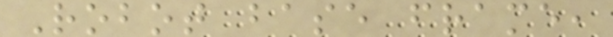Robot base frame,
